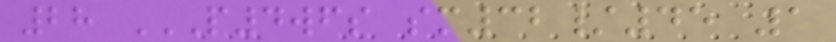28 P4WFS SM32/45 1
